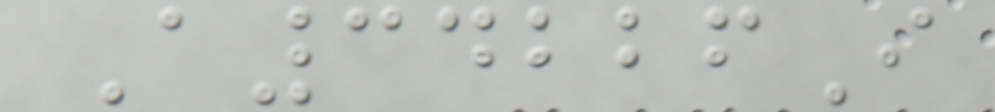A34226I
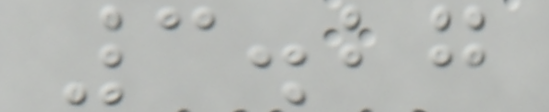3.27
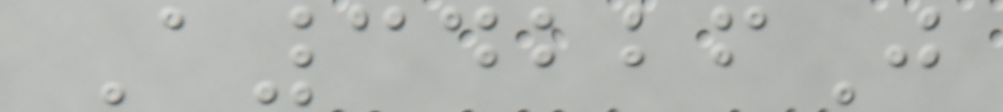A34226J
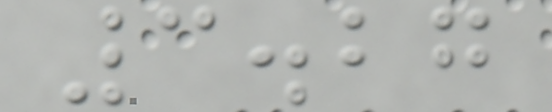3.27
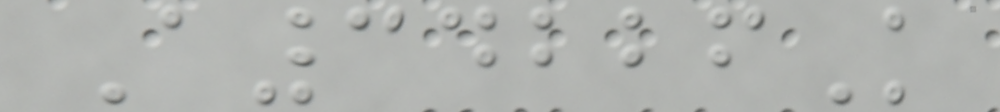A34226K
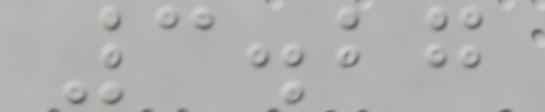3.27
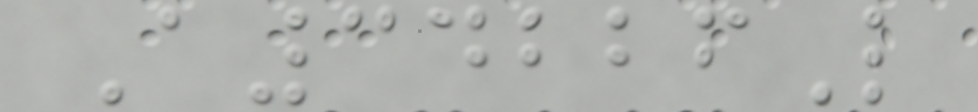A34226L
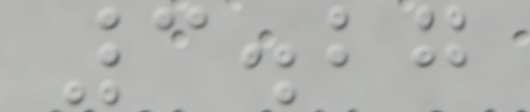3.27
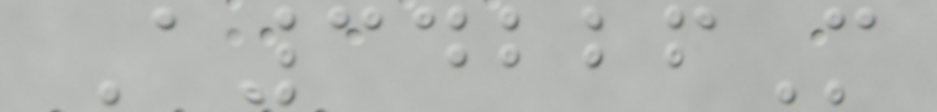A34226M
